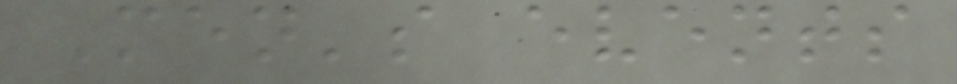Men's events
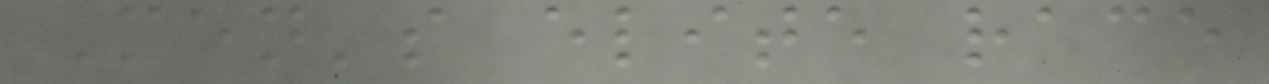Men's elite race
